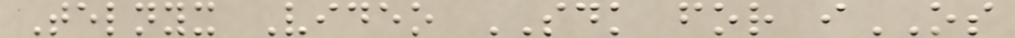Telnyx Video SDK for iOS
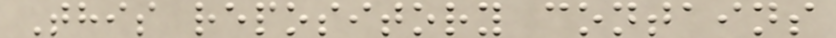This repository contains
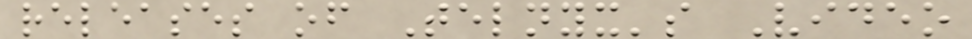releases of Telnyx's Video
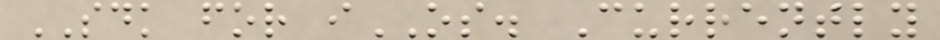SDK for iOS. Currently
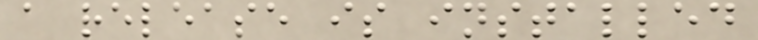a release is installed
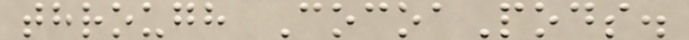through CocoaPods.
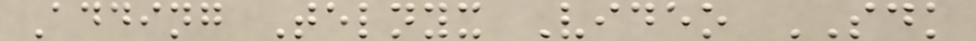Adding Telnyx Video SDK
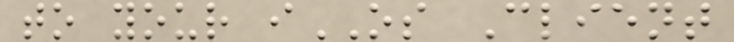to your iOS Client
